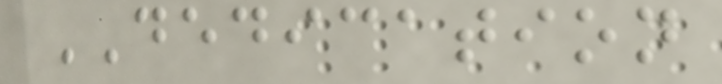DEDICATION
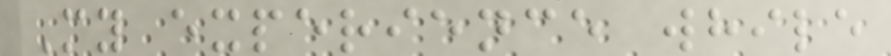My experience while
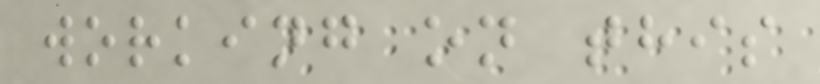working on this
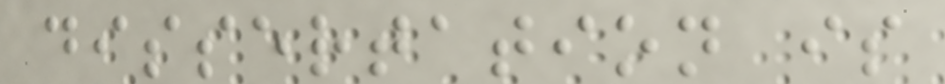dissertation is
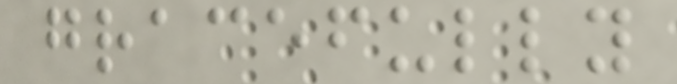gracefully
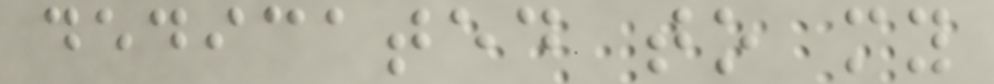dedicated to my
